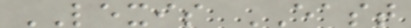LEXIS EAST
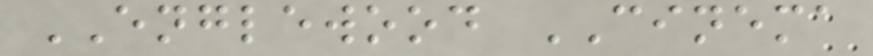ENGLEWOOD CINEMA
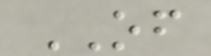OF
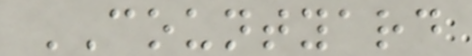COUNTYARD
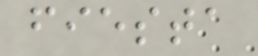fiesta
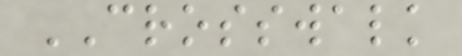CROSSWALK
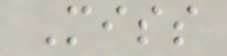Miss
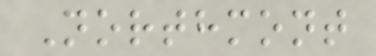Northmont
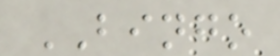BINGO
